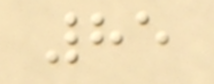85
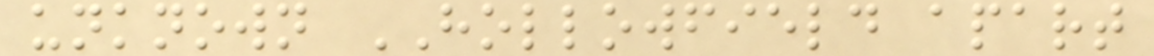unknown HOLLOWFIELD apart
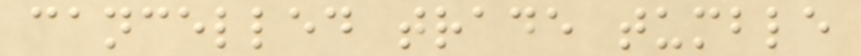cancelled trade tumble
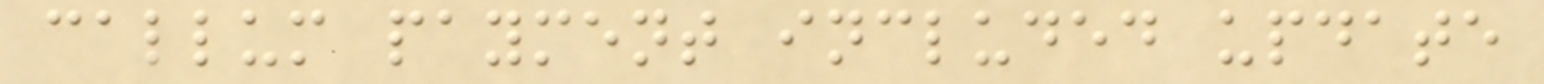callum payment included update
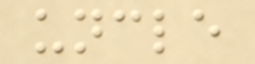uncle
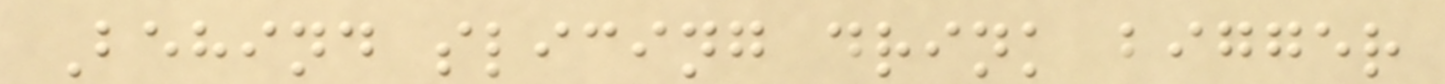Behind slicing drink bigger
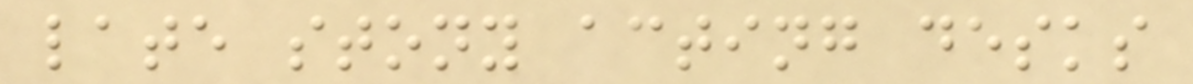late stony acting desks
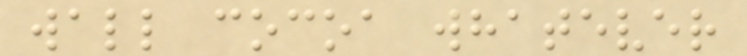wall cocoa whatever
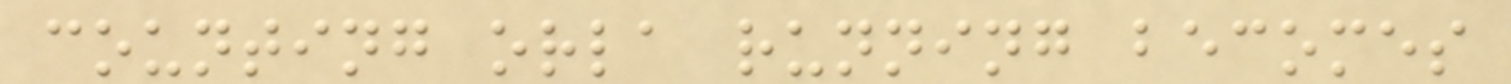counting orla running becomes
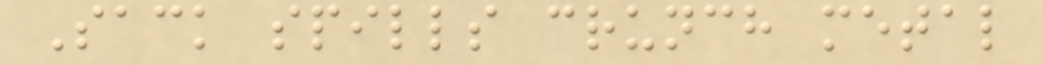Sack spills crunch metal
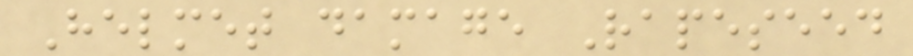Helmet damage Rapeseed
